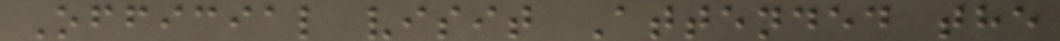Official visit Attended the
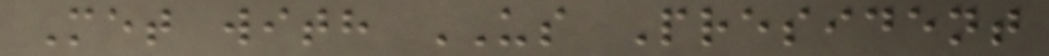Met with US President
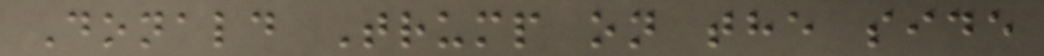Donald Trump on the side
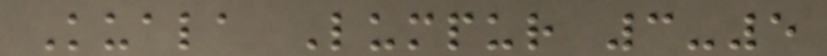Kuala Lumpur 3-5
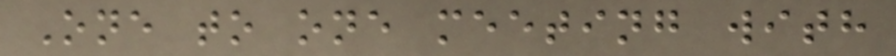One to one meeting with
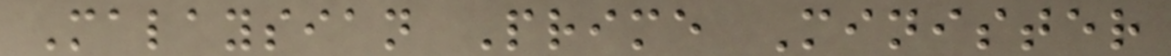Malaysian Prime Minister
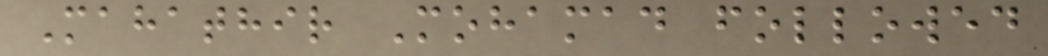Mahathir Mohamad followed
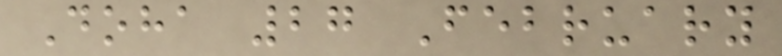Doha 27 February
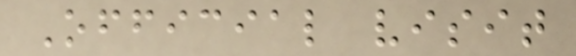Official visit
